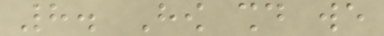8. How should we
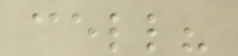cell?
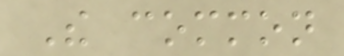The common
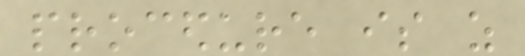procedure is as
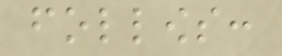follows:
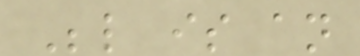Below is an
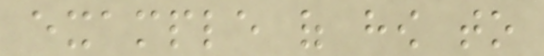example of how to
